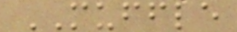MUFFLE
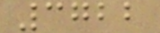3722
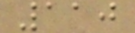110
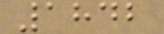1842
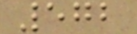572
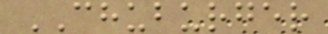CHUBURGER
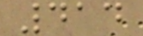414
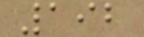192
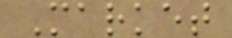Market
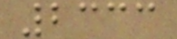2333
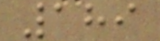189
